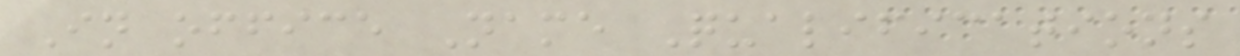In office Name Qualifications
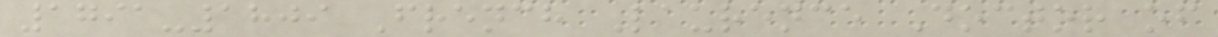1791-1809 French Laurence Doctor of
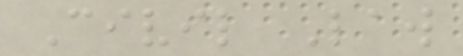Civil Law
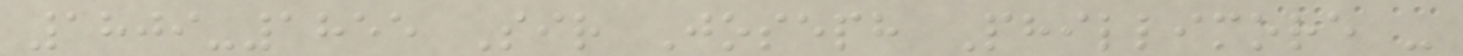1809-1855 Sir Joseph Phillimore -
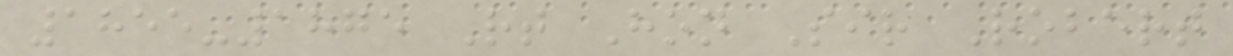1855-1875 Rt Hon Sir Robert
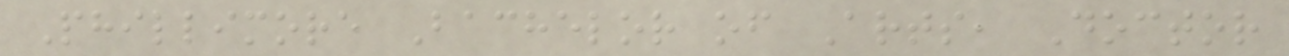Phillimore Bachelor of Arts, Doctor
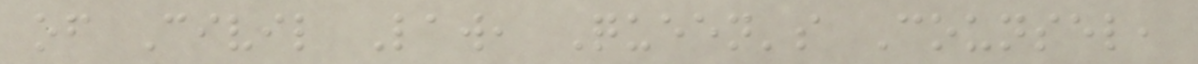of Civil Law, Queen's Counsel,
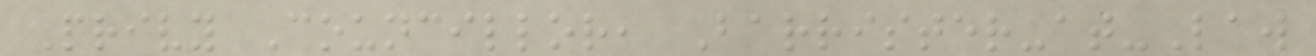Privy Councillor, Barrister-at-Law
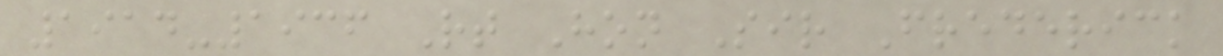1914-1936 Rt Hon Sir Frederick
